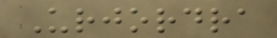Urjordra
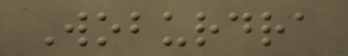Woburdra
